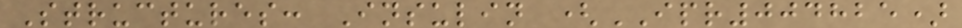Structures: Insulin (IPR004825)
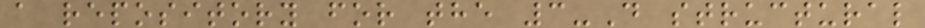a repository for the 3-D structural
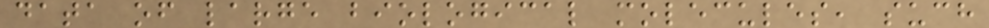data of large biological molecules, such
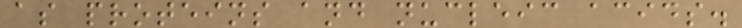as proteins and nucleic acids.
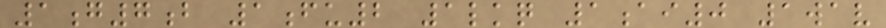1g7b 1fu2 1lkq 1ai0 1wav
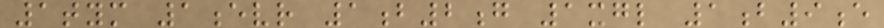1tym 1evr 1b2g 1xgl 1b9e
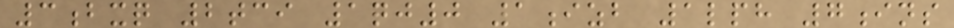3bxq 2tci 1qj0 1izb 1lph 7ins
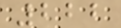222
